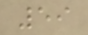59
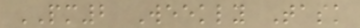PM2 Weekly Task
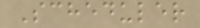Scheduler
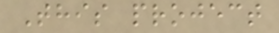This project
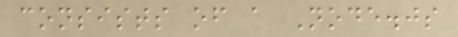consists of a Node.js
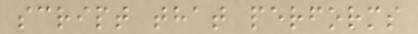script that performs
